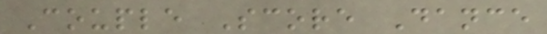Couple Score Dance
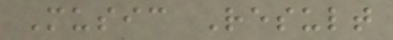Music Result
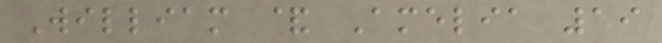William & Amelia 19
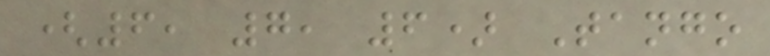(6, 7, 6) Tango
